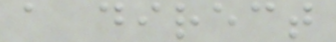a direct
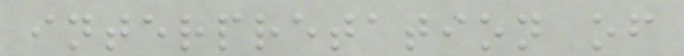interpretation of
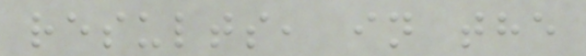results, in the
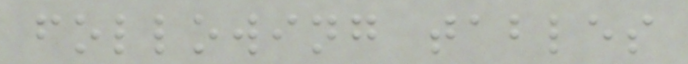following tables
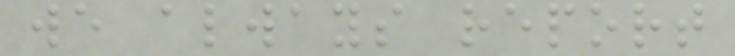we always report
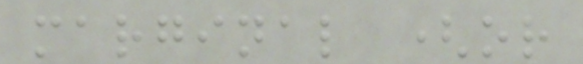marginal (or
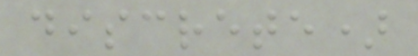discrete)
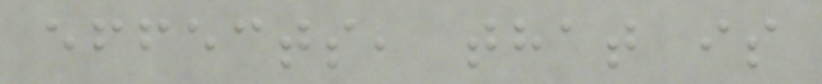effects, that is
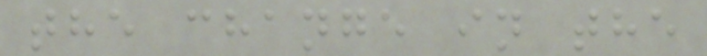the change in the
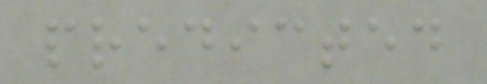predicted
